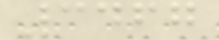3467
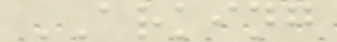ARKING
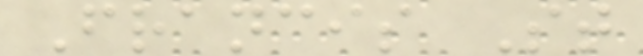Francis St
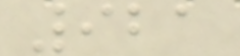921
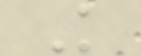K
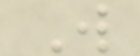W
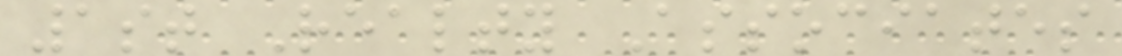1st Realty Associates
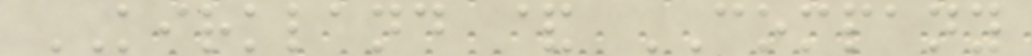KIRKLAND & COMPANY
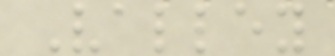Valley
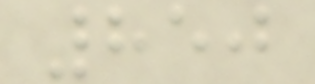850
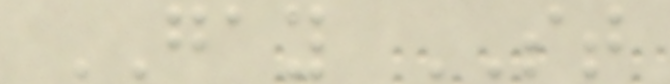GAY ST
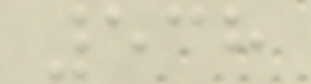538
